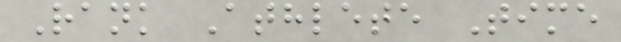Rank Athlete Time
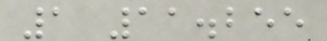1 11.255
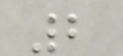2
